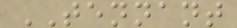TENNANT
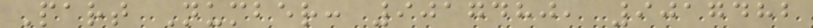Part Number: 9017480, 9017482
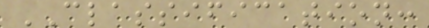CLASSIFICATION:
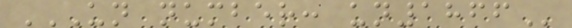UN NUMBER: UN1866
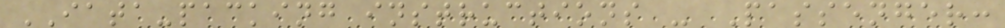IATA-packing instructions - Passenger:
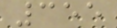355
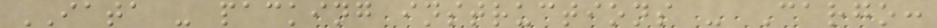IATA - packing instructions - Cargo:
